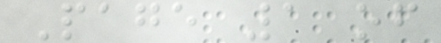Page 1 of
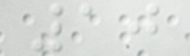10
